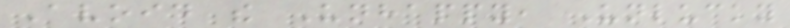Avoid the Unhappy, Unlucky
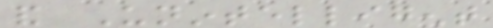and Unintelligent
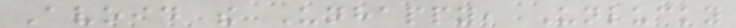Avoid the Unhappy, Unlucky
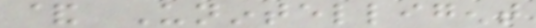& Unintelligent
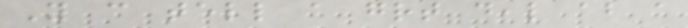You can tell a great deal about a
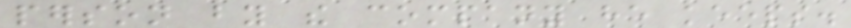person by the company he keeps.
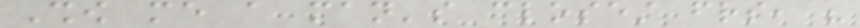Show me a man's closest friends, his
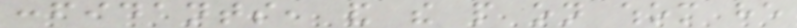confidants, and the people on whom he
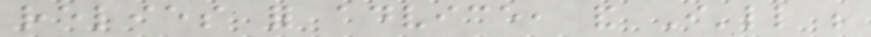relies for advice, and I'll be
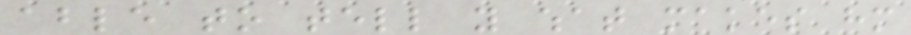able to tell you what makes him
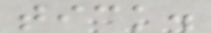tick.
